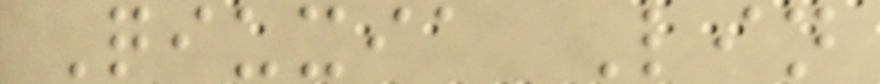Qiuxia Lin
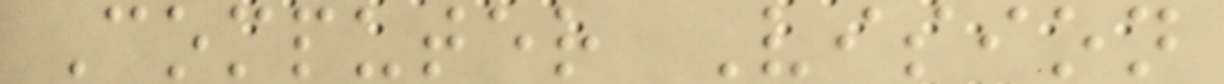Computer Vision
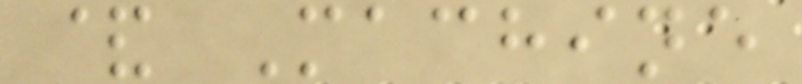& Machine
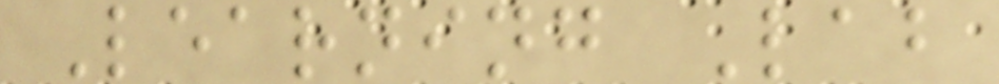Learning Lab
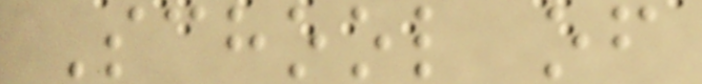School of
